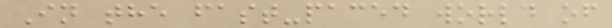In the fast-paced world of
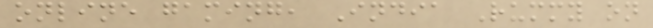online gaming, India Rummy on
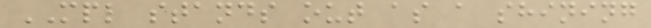MPL stands out as a shining
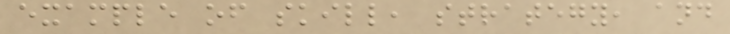example of skill, strategy, and
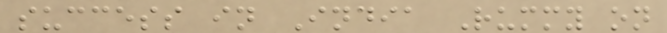success in India Rummy on
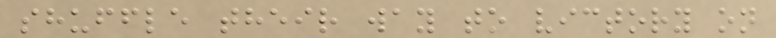shuffle their way to victory on
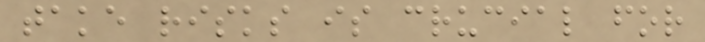take risks is crucial for
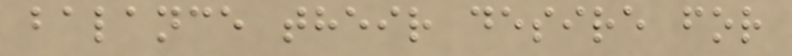balance their desire for
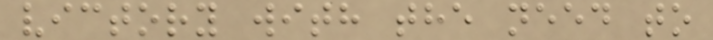victory with the need to
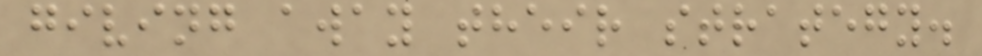giving away their strategy.
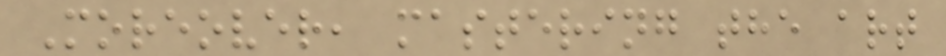Moreover, mastering the art
